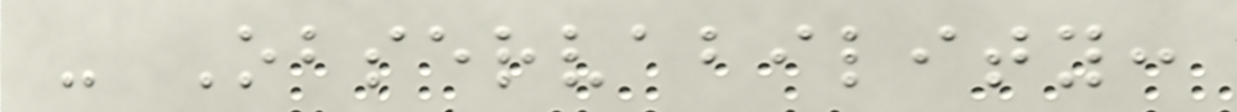- Observability:
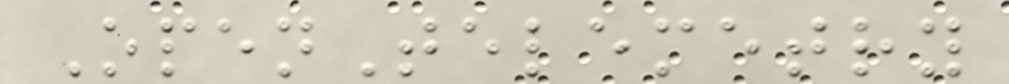OpenTelemetry
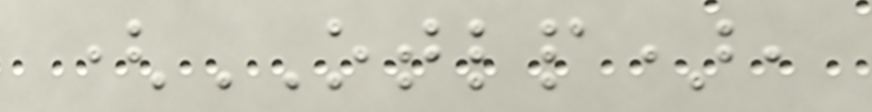(OTLP),
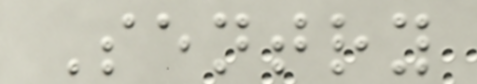Sentry
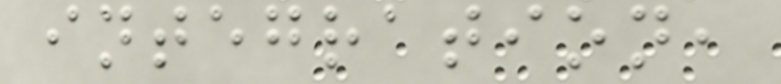integration,
